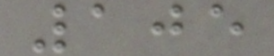105
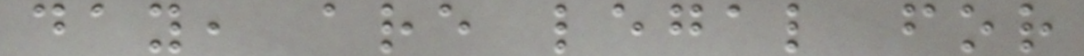day, are legal for
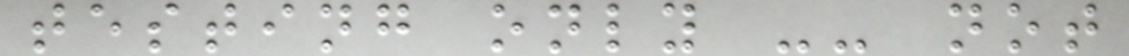testing only -- not
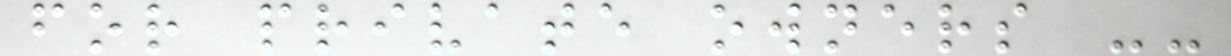for private owners --
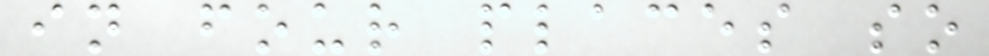in four places so
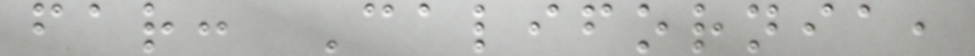far: California,
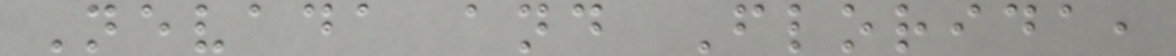Nevada and Florida,
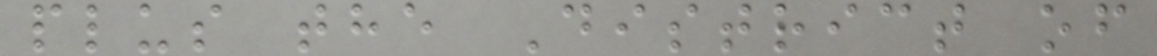plus the District of
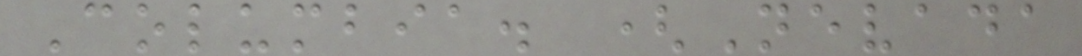Columbia. (Nevada
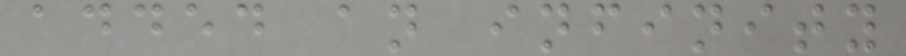added an infinity
